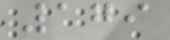179
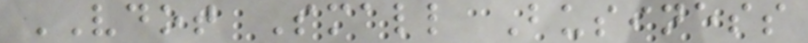VDOT Small Business
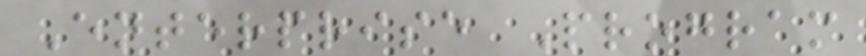Enterprise Program
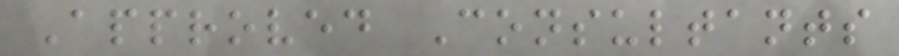Approved Consultants
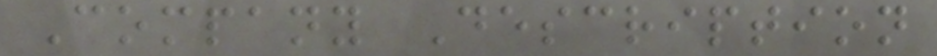Company Description
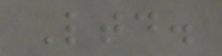Ltd.
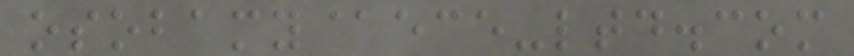osobamy@ece-ltd.com
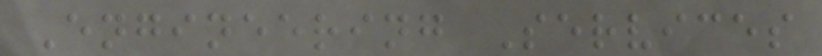Engineering Services
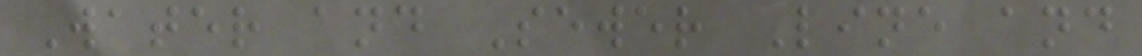Water and Sewer Line and
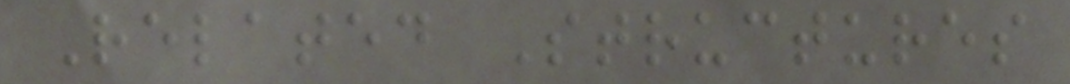Related Structures
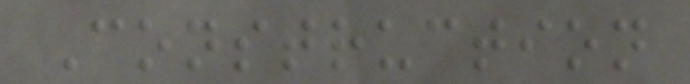Construction
